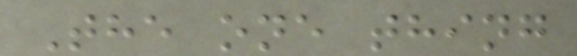The one thing
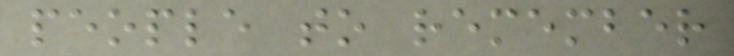people to remember
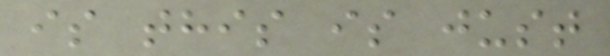is this is just
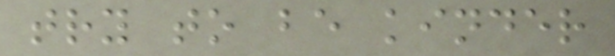try to be kinder
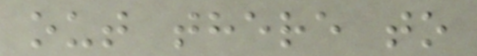out there to
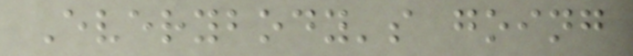Everybody's going
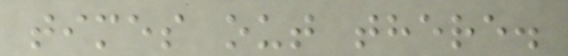times out there.
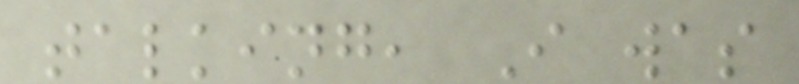talking, I was
